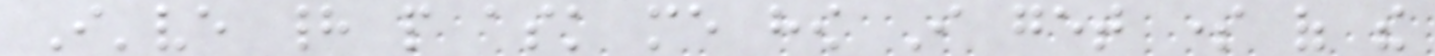I've had people ask me how I get some of the
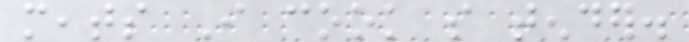meats I cook so tender.
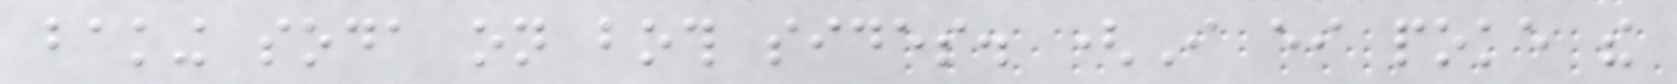baking soda on both sides. (I either poke the
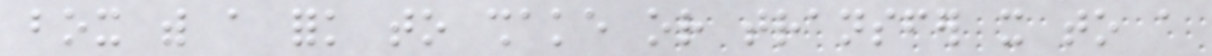box with a fork to shake or transfer it to a
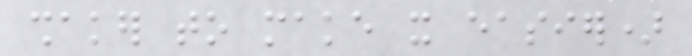shaker to make it easier)
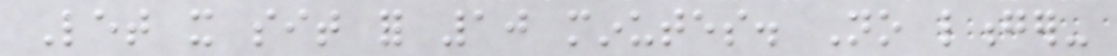Let it sit for 10 minutes. No longer-
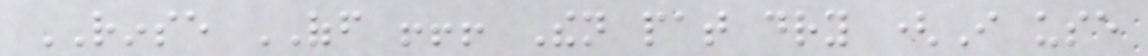RINSE OFF !!! Then pat dry (I use
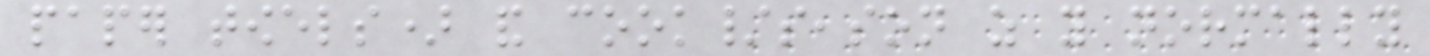paper towels) and cook/season as you normally
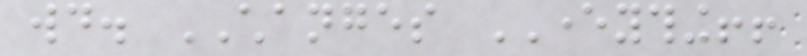would. CHANGES EVERYTHING!!
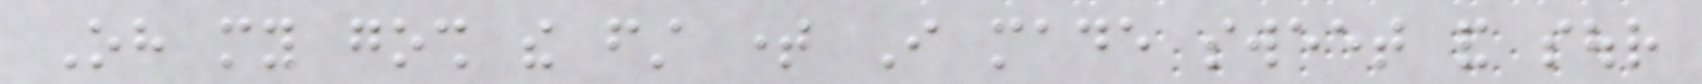Oh my gosh the first time I made sweet and sour
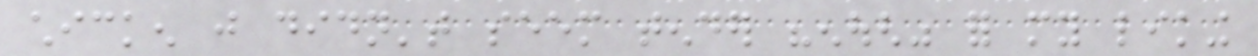chicken just didn't seem tender "enough" for my liking
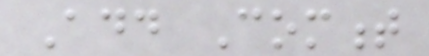Add Comment
